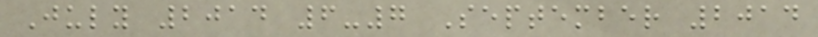July 2014 6-7 September 2014
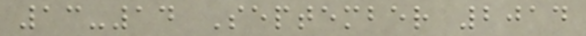13-14 September 2014
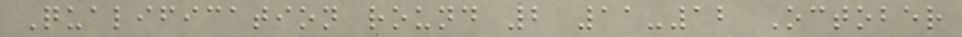Qualification round 2 11-12 October
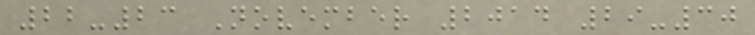22-23 November 2014 29-30
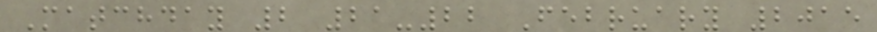Matchday 2 21-22 February 2015
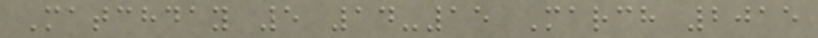Matchday 5 14-15 March 2015
